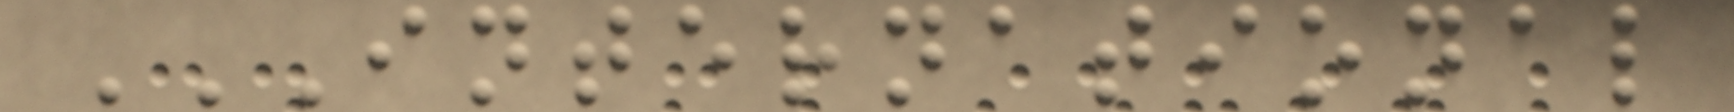INTERNATIONAL
